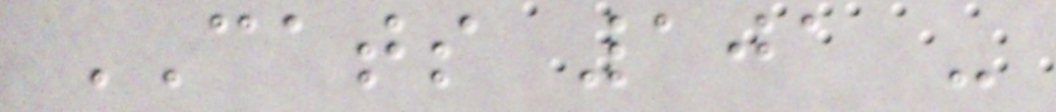CATS 101 -
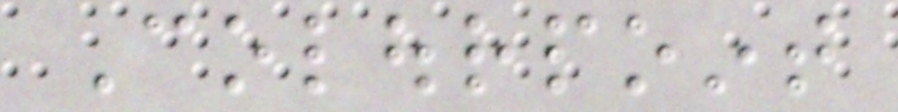Colourpoint
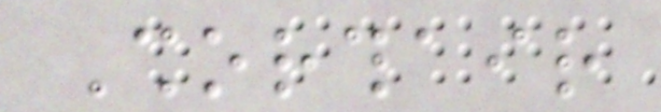Shorthair
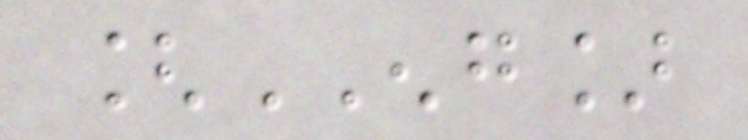[ENG]
